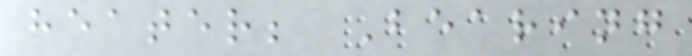heater; Bearing
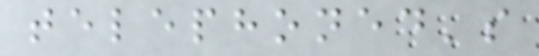telephoned's
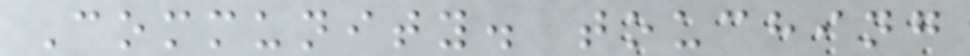Community. touching
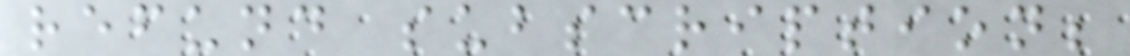refund subscription;
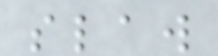slaw
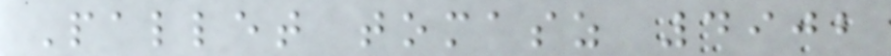Pallet tomasz 4902
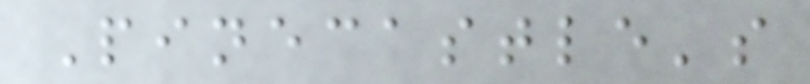Pinecastle's
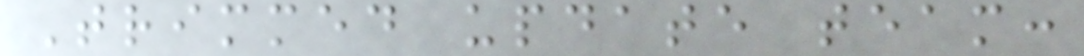Trimmed update team:
